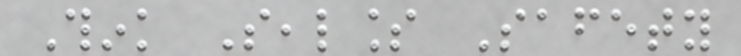Think Sealless Safety
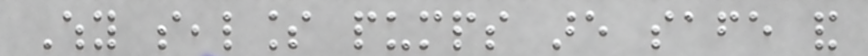Why sealless pumps are safe and
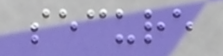secure
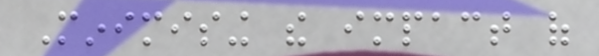Minimising the impact of
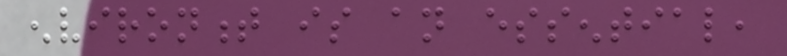environment is an essential,
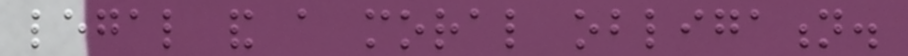legal and a moral obligation.
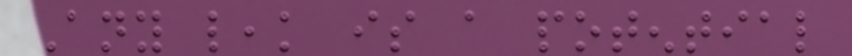Any leak is a potential
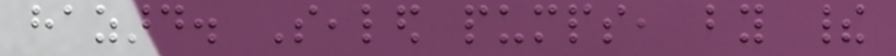hazard. Sealed pumps, by their
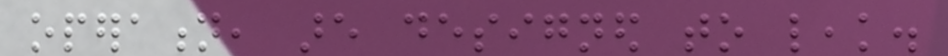operation, are designed to leak.
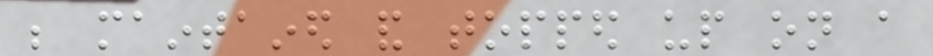be maintained and topped up on a
